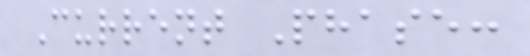Current Phase:
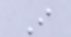I
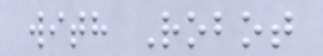with Robot
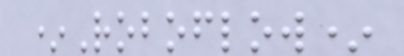*Roboflow*
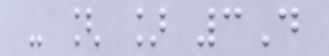- [ ] 3D
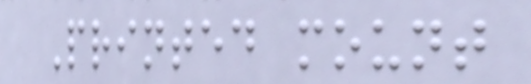Printed mount
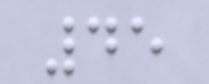45
